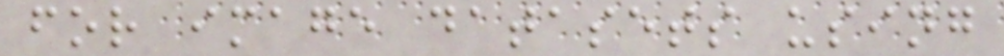for image datasets using
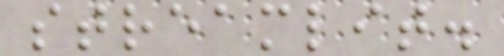streamlit.
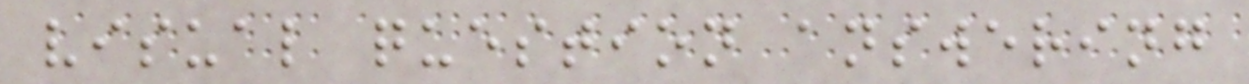visual question answering
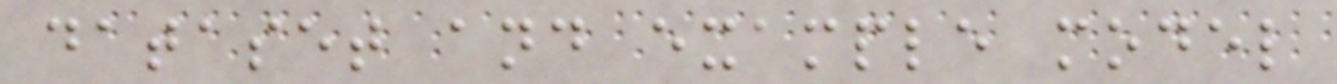dataset and example model
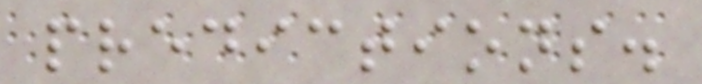predictions.
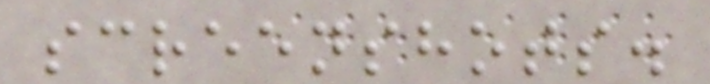screenshots.
